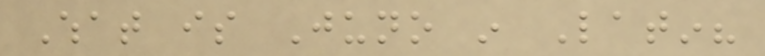What is Juno in Latin?
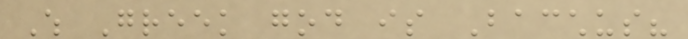Which Greek god is Bacchus?
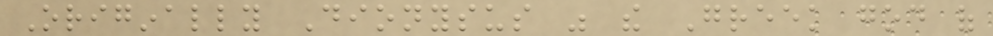Originally Dionysus was the Greek god of
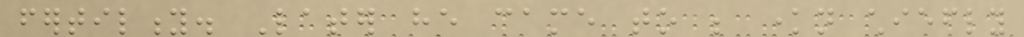fertility. Later he came to be known chiefly
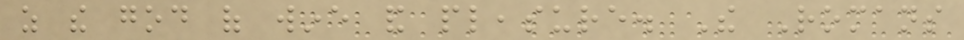as the god of wine and pleasure. The Romans
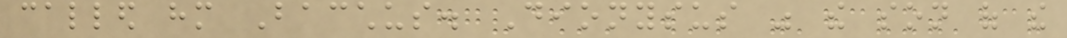called him Bacchus. Dionysus was the son of the
